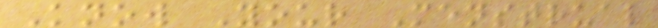Know Your Menstrual
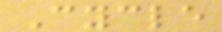Cycle
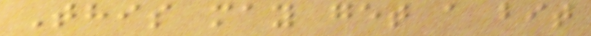This may get a bit
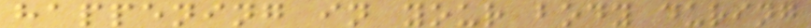happening in your body during
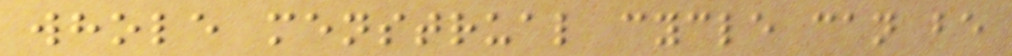whole menstrual cycle can be
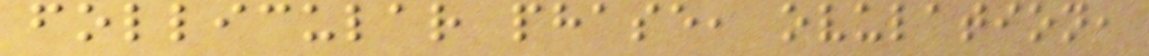follicular phase, ovulation,
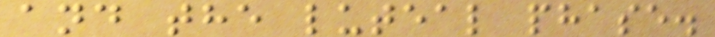and the luteal phase.
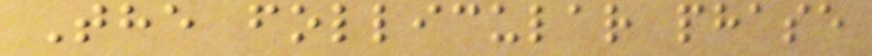The follicular phase
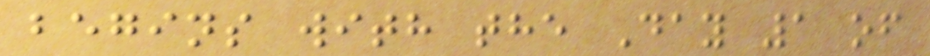begins with the Day 1 of
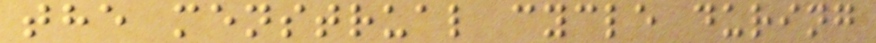the menstrual cycle during
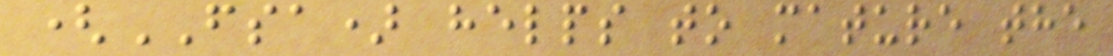(FSA) helps to mature the
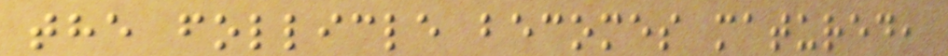the follicle becomes matured,
